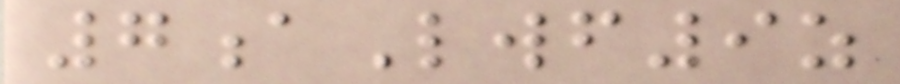7aLwf9z
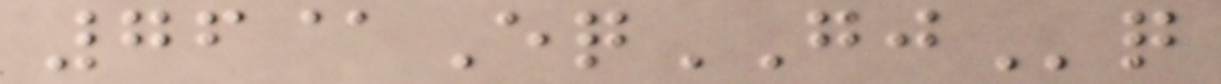76@EqGJq
